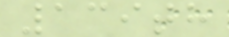139th
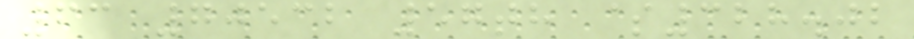63 70532 57th $328.02
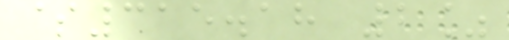$315.18 2%
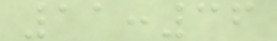11:36
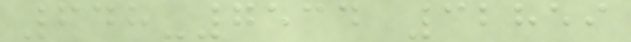648-7534 32859
